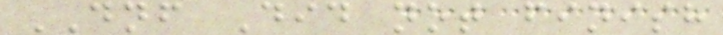DNF Did not finish
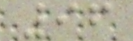96
